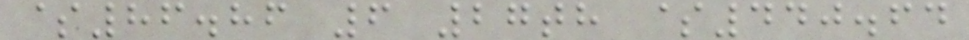$86.86 6 27th $440.64
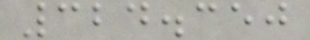324.350
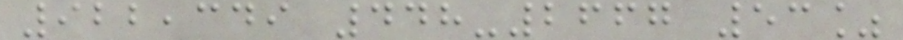922,349 448-2667 53%
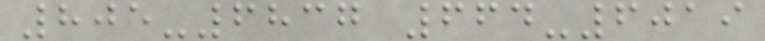805-6837 664-6019
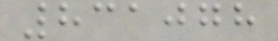831078
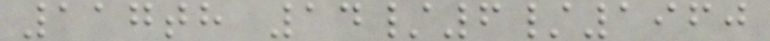117th 14/6/1960
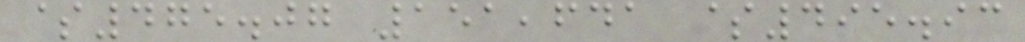$475.07 151,641 $495.93
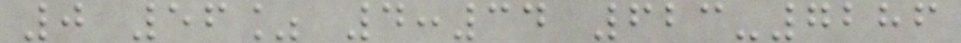0 56% 4:34 623-7286
